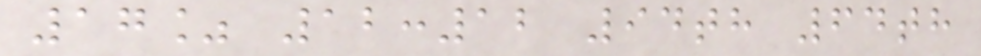17% 12:12 94th 64th
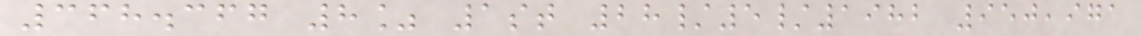368.367 8% 1st 28/5/1982 950,971
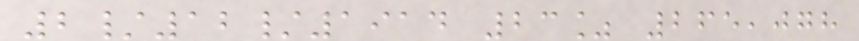2/12/1914 23% 265,078
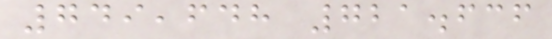749,648 721.636
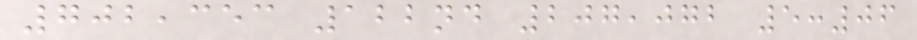702,353 122nd 207,072 5:06
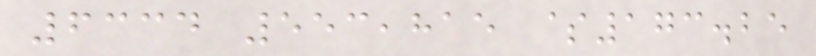6334 553,815 $173.25
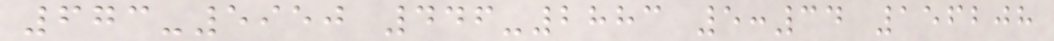673-5950 446-2883 5:34 156208
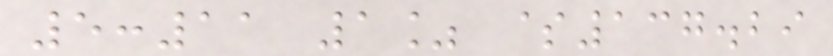5:11 1% $137.29
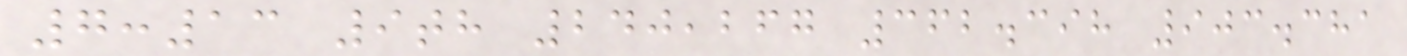7:13 9th 240,267 362.398 903.381
